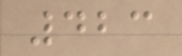423
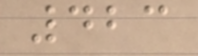423
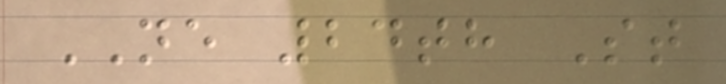NE 24th St
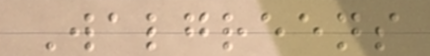Walgreens
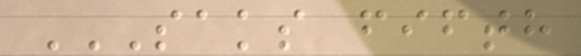SAKS FIFTH
